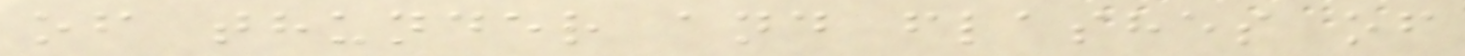of thunder and flashes of
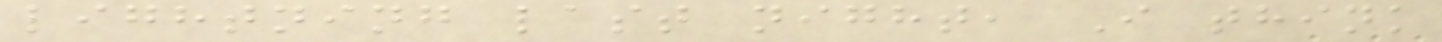lightning last night, I think
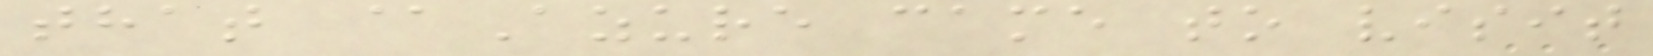that @Azure came to visit
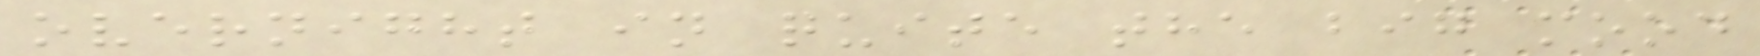overnight in quite the big mood
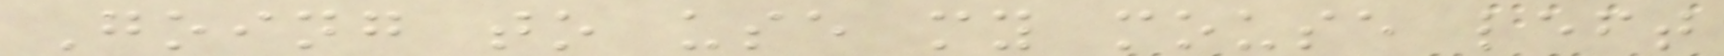Going to use my mouse left
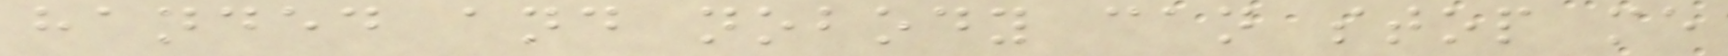handed and nobody can stop me
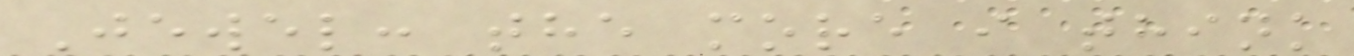Jewel: the more i think
